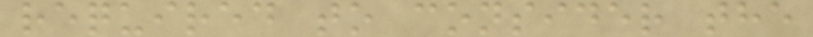required to consider the
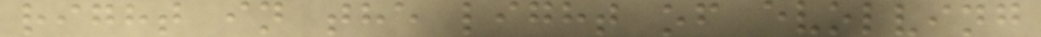right in the light of evolving
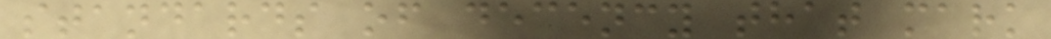standards of decency that mark
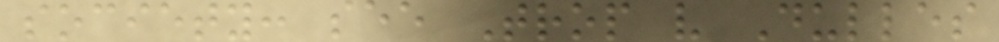society: see Trop v Dulles
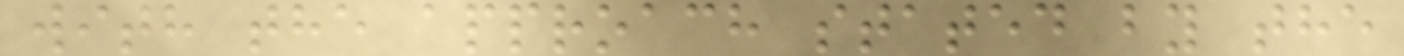with the approach stated by the
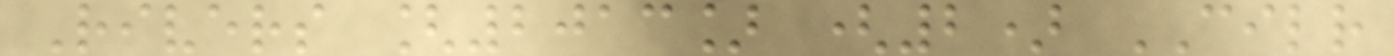Rivers [2013] (2) CILR
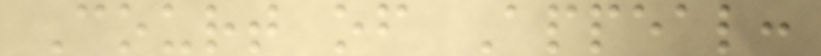Court of Appeal:
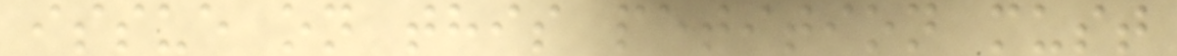issue on this petition must
